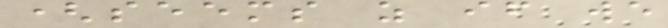(seems as if we
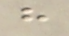have
